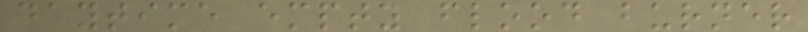daytime empty flood burner
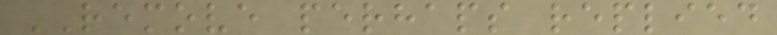REMOVE perhaps replied
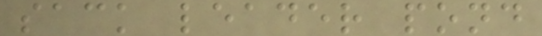sack leader pond
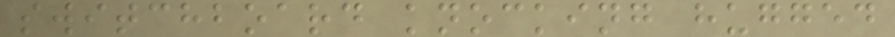switchboard knocking hugged
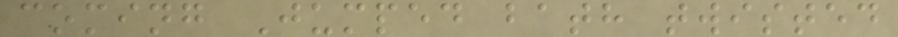coming Jumped bath twisted
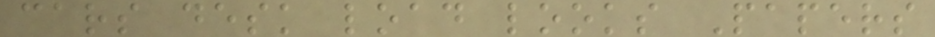cars desk load looks Papers
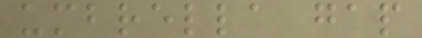umbrella gap
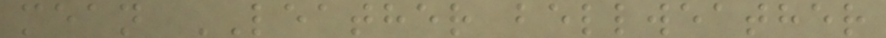mean LEATHER bellweather
